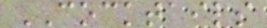COCKTAILS
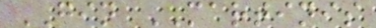GIN MARTINIS
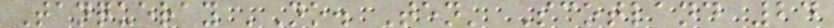Tanqueray 'No. Ten' Scotland 24
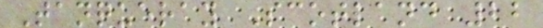Tanqueray Scotland 22
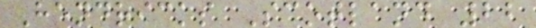Hendricks Scotland 22
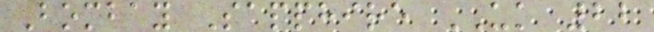Bombay Sapphire UK 22
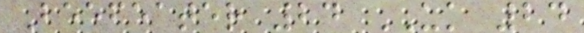Beefeater 24 UK 24
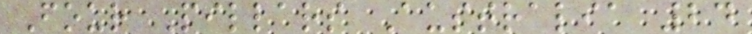Four Pillars Australia 24
